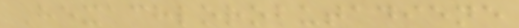Hexachlorobutadiene
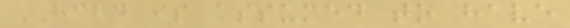HCBD is assumed to have
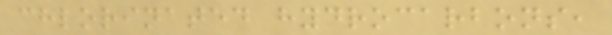chlorinated hydrocarbons,
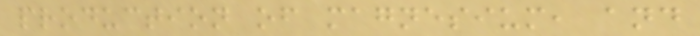production of magnesium, and
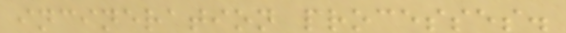incineration processes.
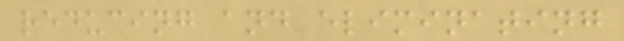reducing and eliminating
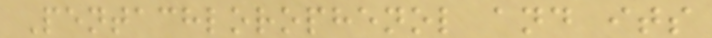Pentachlorophenol and its
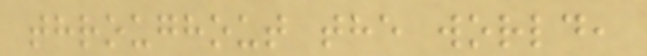throughout the world,
